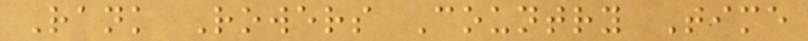Rank Rowers Country Time
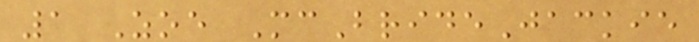1 Zoe McBrideJackie
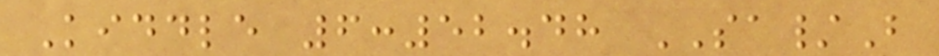Kiddle 6:52.48 SA/B
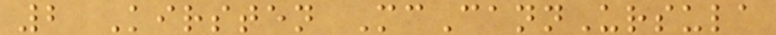2 Kirsten McCannUrsula
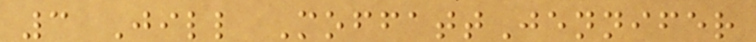3 Jill MoffattJennifer
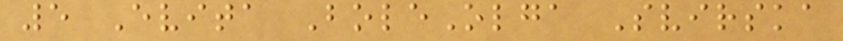5 Evita BoleOlga Svirska
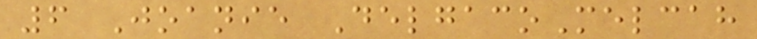6 Joanie DelgacoMelcah
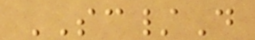SC/D
